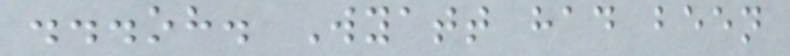...oh. Wyatt had been
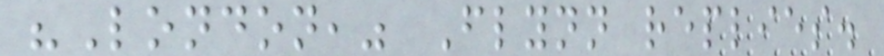"London," Flynn replies.
